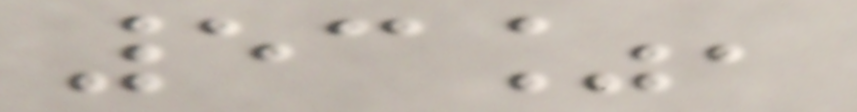53%,
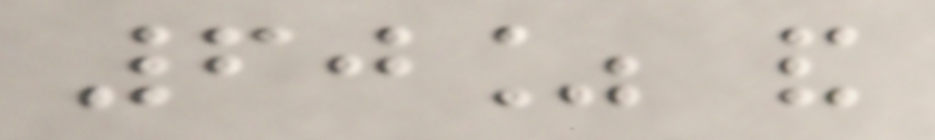60% and
